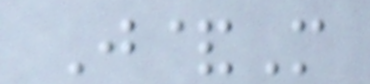J&M
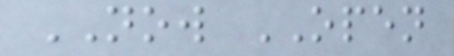NOW OPEN
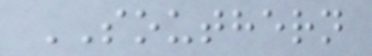SOUTHERN
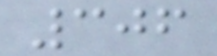306
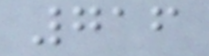716
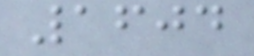1604
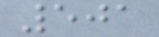501
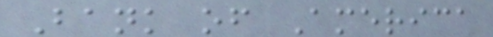Bank of America
